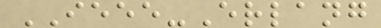IEEE-Erlang
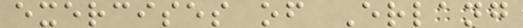exercises of Erlang
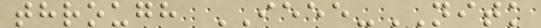through IEEE-NITK
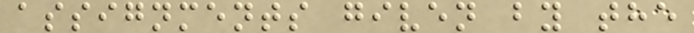assignments given by the
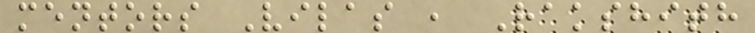mentors Vilas , Rakshith
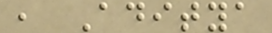, Aditya
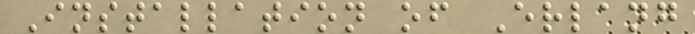Installation of Erlang
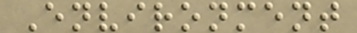Environment
